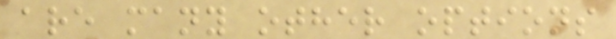are many other options
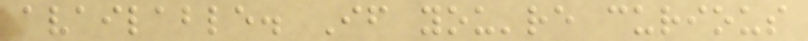available. If you're curious
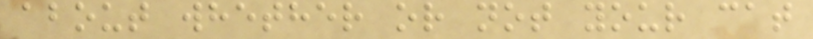about whether or not your cat
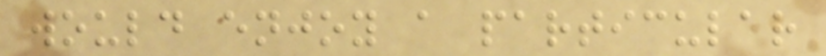would enjoy a particular
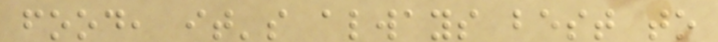food, it's always best to
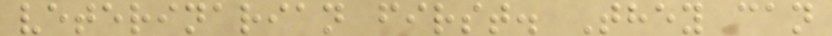veterinarian first. They can
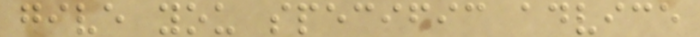give you specific advice
